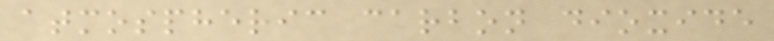atmospheric carbon dioxide
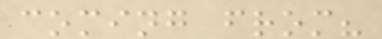coming from?
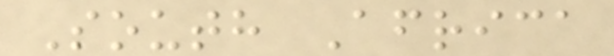South Africa
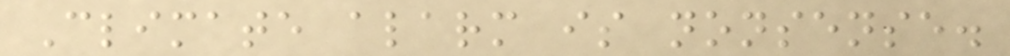Climate alarm is nonsense.
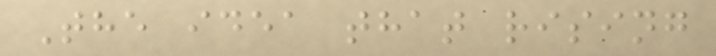The idea that rising
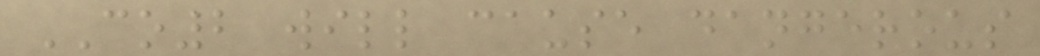CO2 will cause dangerous
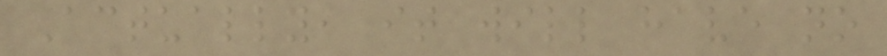Actually, it will have no
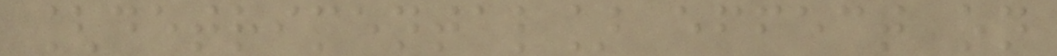[detrimental] effect on
